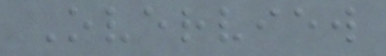Overview
